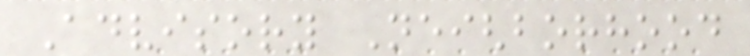Advisory Neighborhood
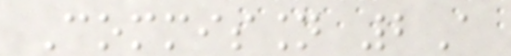Commission 2A
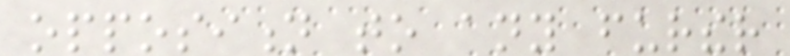opposition to any further
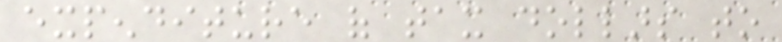expenditure of tax dollars to
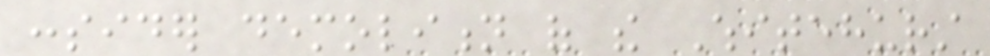consider demolition of the Whitehurst
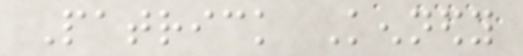Patrick Kennedy
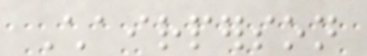Chairperson
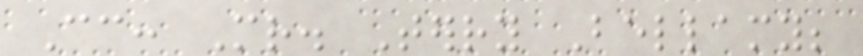Cc: Mr. Terry Bellamy;
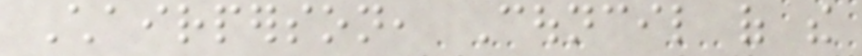Chairperson, Council of the
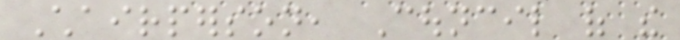Chairperson, Council of the
